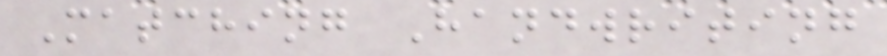Matching Handwriting
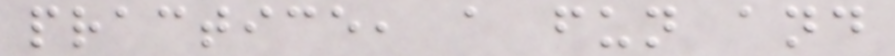practice, a fun and
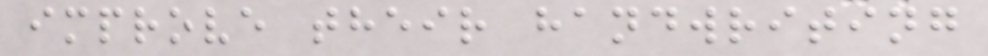improve their handwriting
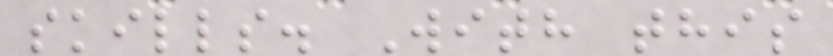skills. With this
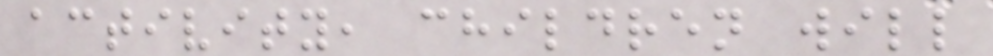activity, children will
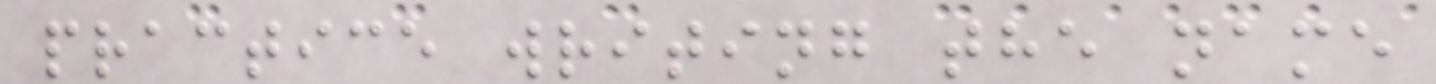practice writing the name
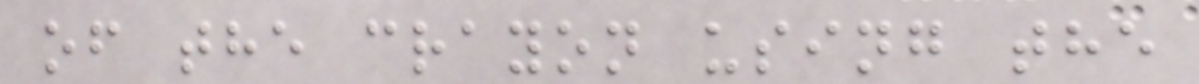of the crayon using the
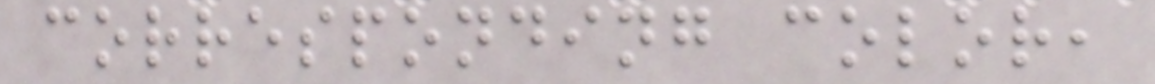corresponding color,
